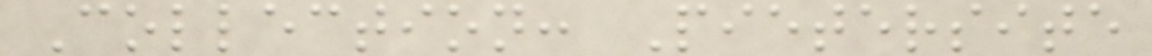Collection: Pietersite
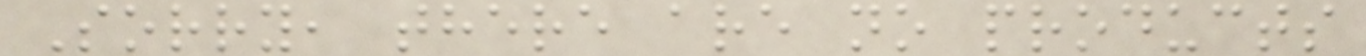Sorry, there are no products
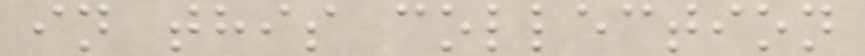in this collection
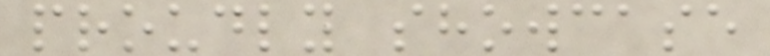proudly showcase
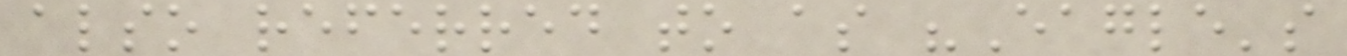also referred to as "Eagle's
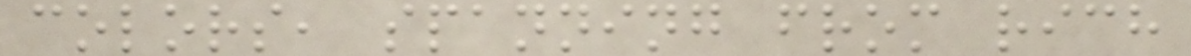colors, spanning from rich
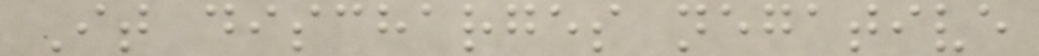It discharges negative
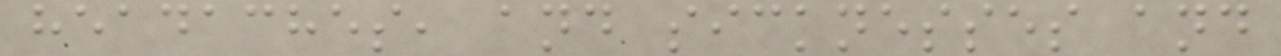headaches, and sicknesses and
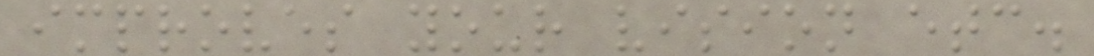improves your vision etc.
